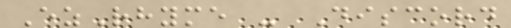EzRhyme - Discord
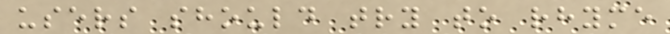users should try to rhyme
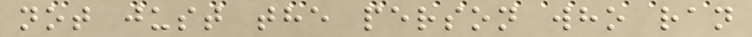not just the person who ran
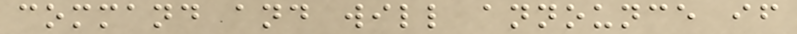command and will announce if
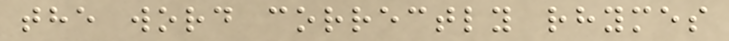the word correctly rhymes
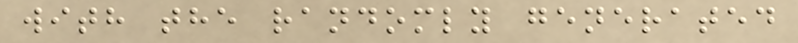with the randomly generated
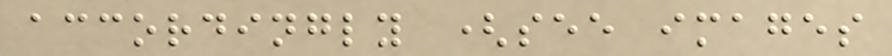accordingly (see images
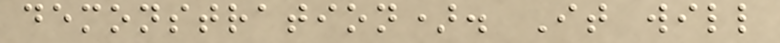demonstration). It will
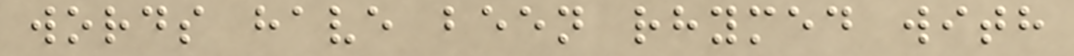words have been rhymed with
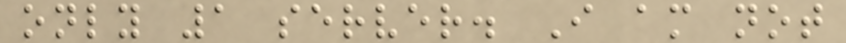only 1 server. I am not
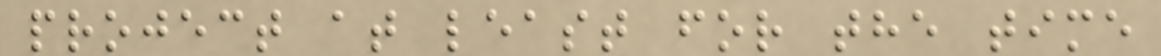project at least for the time
